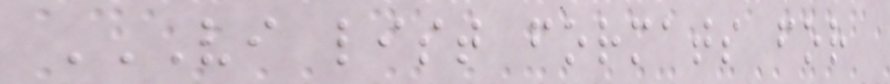VI LIST FORMATS FOR
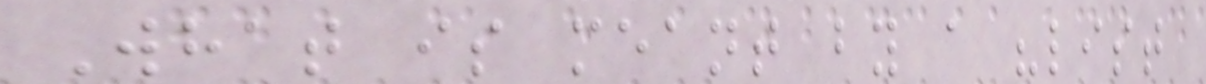What is meant by a "list
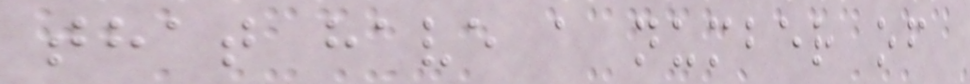that have a number of
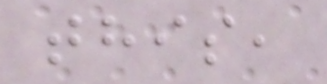this,
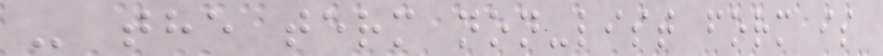- the term non-list form is
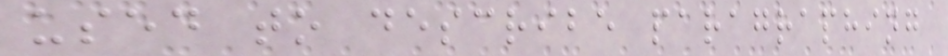used to describe paragraphing
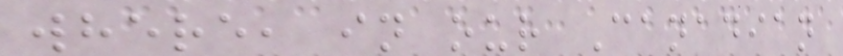where, in our Canadian
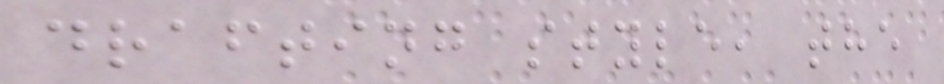drafting style, the
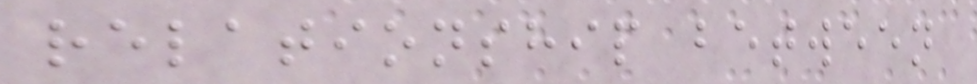relationship between
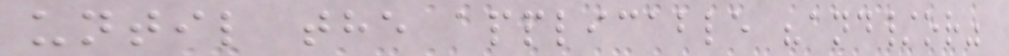until the applicable "and/or"
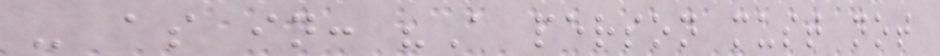- as in: "A person must not
